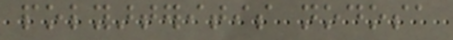polyarteritis nodosa
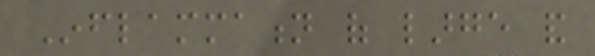Inflammation of large and
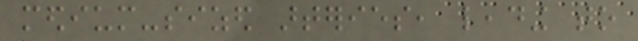medium-sized arteries, leading to
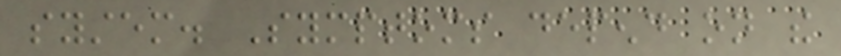system. Symptoms depend on the
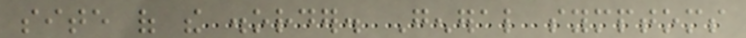site of the disorder. General symptoms
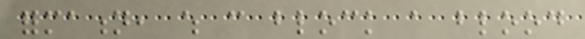formation, which can block a blood
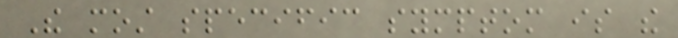The most specific symptom is the
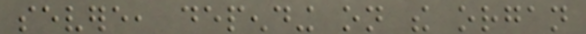severe, depending on the organ
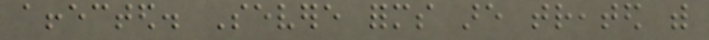affected. Severe forms are treated with
